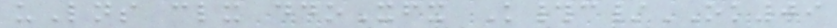uLns clx ddoXfx K#c/OK09
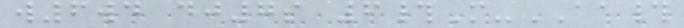w6wd dj7s 6#M-AA#
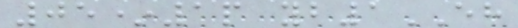05*1p yb1EH
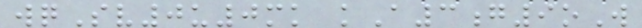wqSv0u0mk kA3g9oW
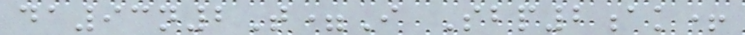da93n2T=I Sbp2ak+
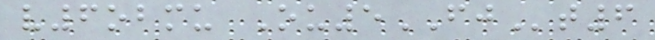v6obmu Ou5FJt6
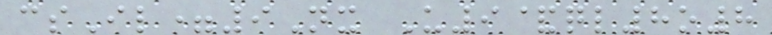csIl=9Nx U9&ql8o8
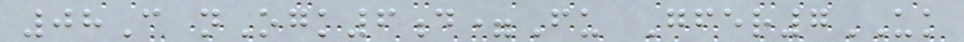08C nOgk6d=Fu Gfer7UK
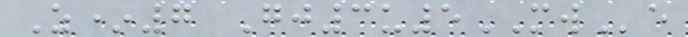Z*7 Gj3u5MWe
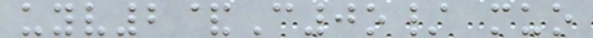uyv2&C0o/ muo
